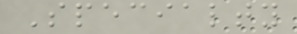Specialty
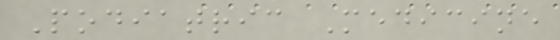Podiatric Medicine
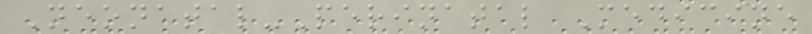Neonatal-Perinatal Medicine
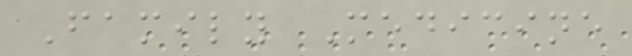Family Medicine
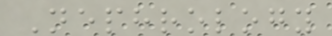Nephrology
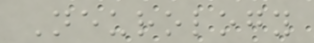Neurology
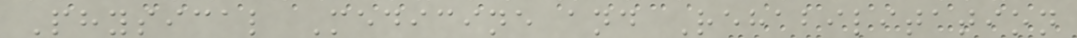Physical Medicine and Rehabilitation
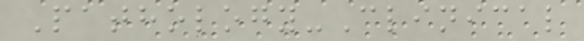Pathology-Clinical
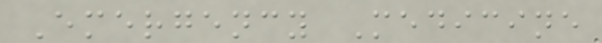Emergency Medicine
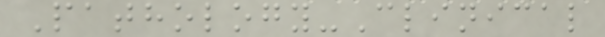Pathology-Clinical
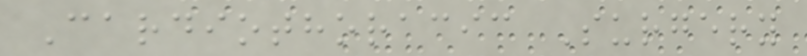Cardiothoracic Surgery
